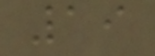19
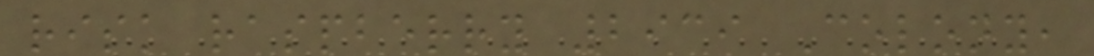risk raspberry 2939 Colony,
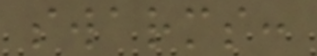swarms:
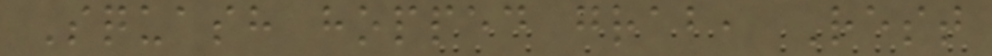Squash hopped grab, Rest
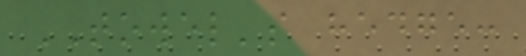TOWEL's hedge:
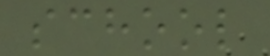school
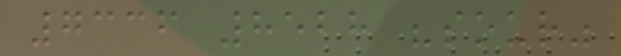7336 8528 "sour"
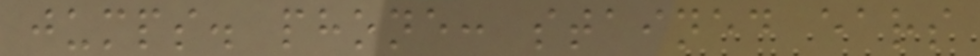jumps. phone: stained ears
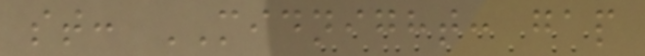st: MIDNIGHT: gap
